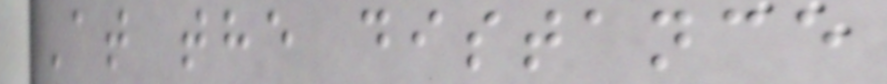At the distance
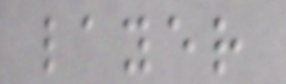layer
